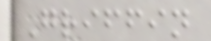Griffin
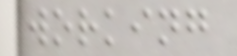working
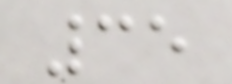35
